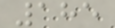185
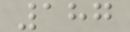187
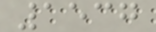1537
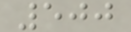500
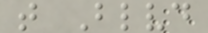t Blvd
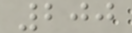200
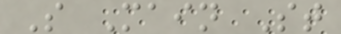S Main St
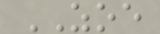ZOE
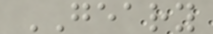GEARY
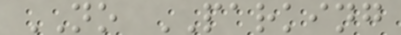NO PARKING
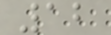12
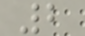2
